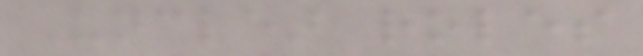Unclear roles
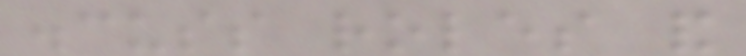discuss roles and
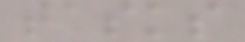tasks
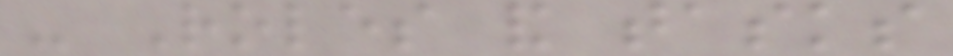- Roles and tasks
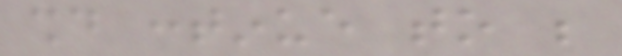should continue to be
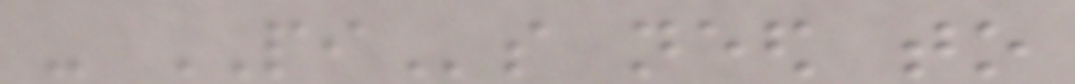- PIs need to
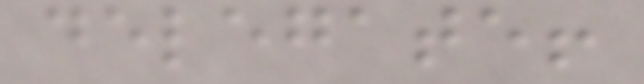delegate!
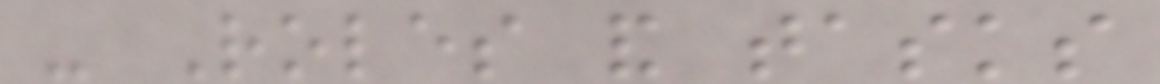- Roles and tasks
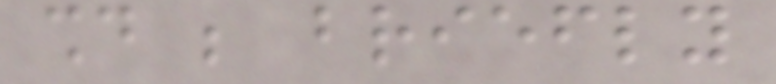should be briefly
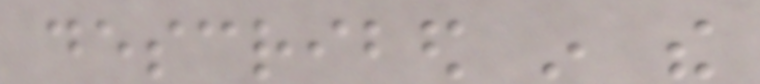described in the
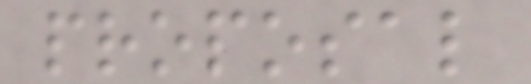proposal
